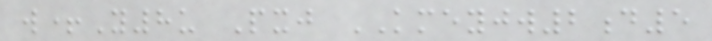w+Y8u Pxj KMEYJW2d5
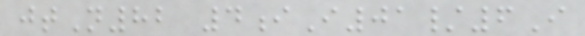jtN82 4iI01/6I
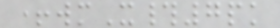+wmX#7pk
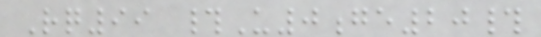Rq99 #U0ge20#
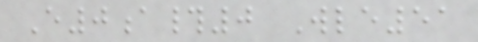E0a#0 Wle51
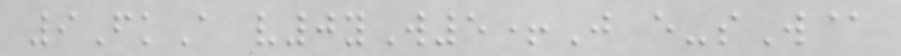9FkA v0yW5+J e-sW@
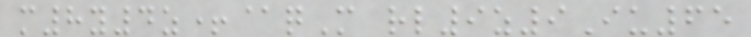m8y4z+@qM rl9z9Iu65
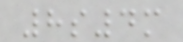8s4m
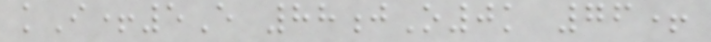kI+5E 88jO0k 76+
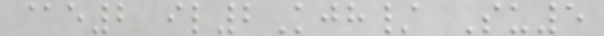@e2 il2Kjh/ Su5
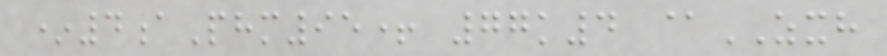*4aPhm95+ 77k4 @ZXH
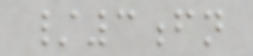/3fn
